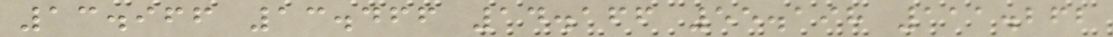13.966 13.466 14.166 55.198 111.262
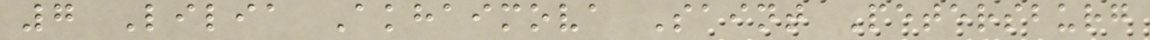7 Lilia Akhaimova Saint Petersburg
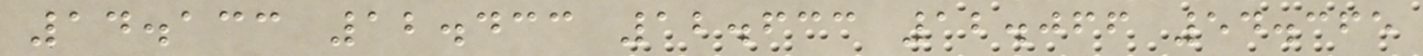14.133 12.433 12.633 12.066 54.365
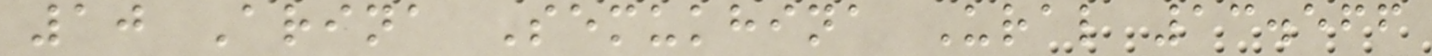10 Arina Semukhina Ural 13.566
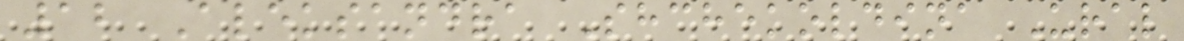12 Aleksandra Shchekoldina Ural
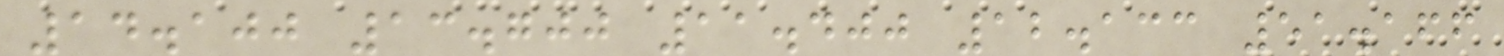14.100 13.700 11.400 12.133 51.166
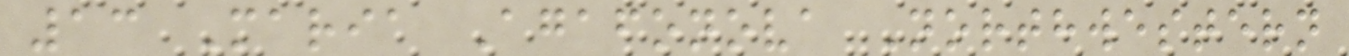13 Maria Agafonova Northwestern
